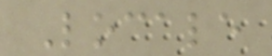Locale
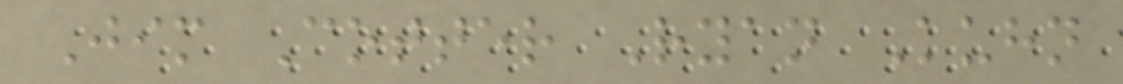Jim Cotter Ryan Kuhn
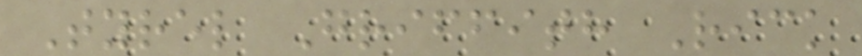Tyrel Griffith Rick
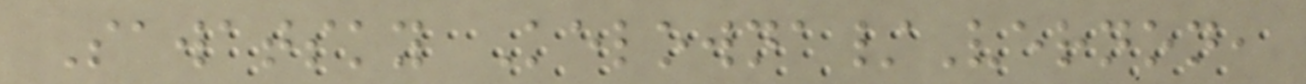Sawatsky Kelowna/Vernon,
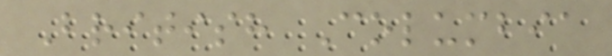British Columbia
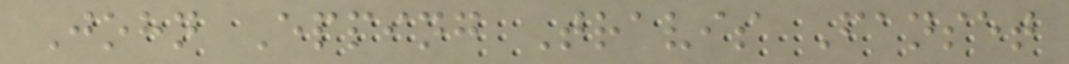John Epping Travis Fanset
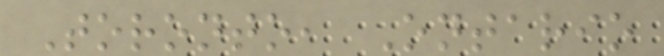Toronto, Ontario
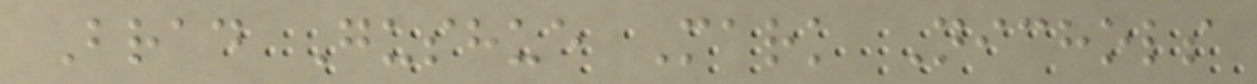Brad Gushue Mark Nichols
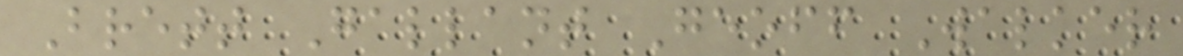Brett Gallant Geoff Walker
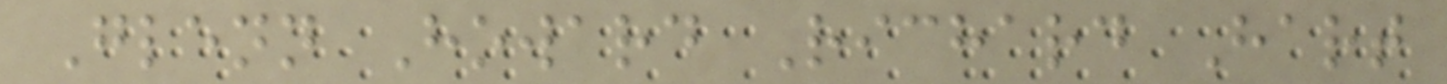Glenn Howard Richard Hart
